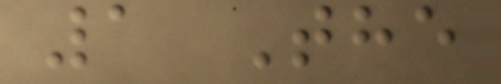1 The
